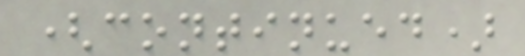(continued)
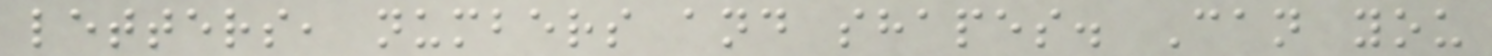letters, numbers and shapes. Can you
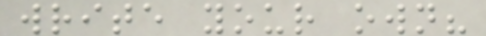write your own?
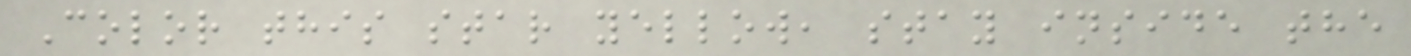Color this star yellow, stay inside the
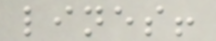lines!
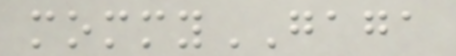mommyGAGA
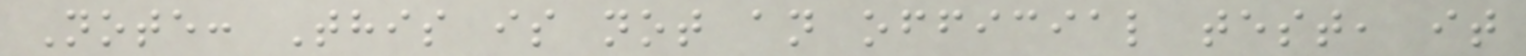Note: This is not an official test, it
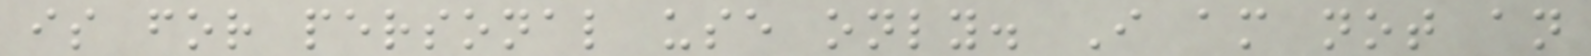is for personal use only. I am not an
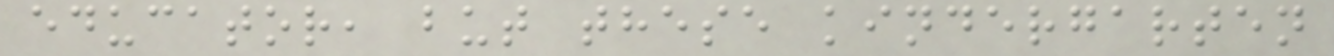educator, but these kindergarten
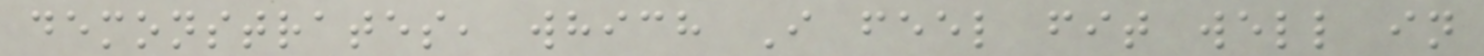demonstrates, which I feel fit well in
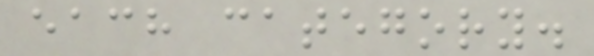each category.
